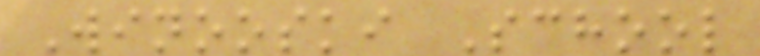Winooski School
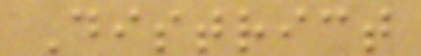District
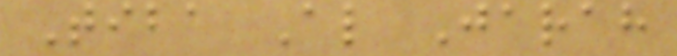Tiba Al Jarah
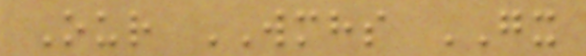Our WMHS GX
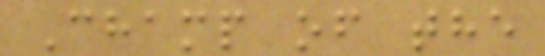Champ of the
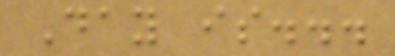Day is...
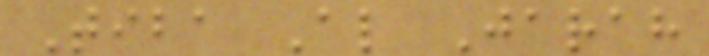Tiba Al Jarah
